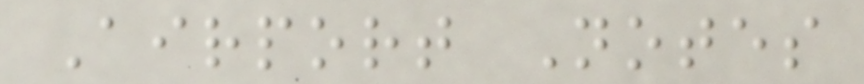Airport Notes
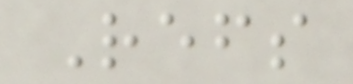Refs
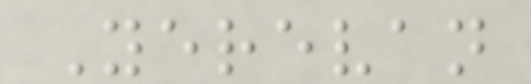Yerevan
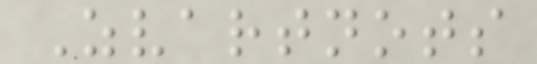Zvartnots
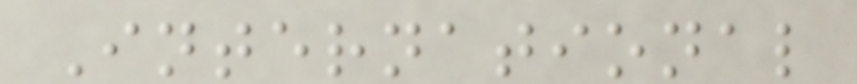International
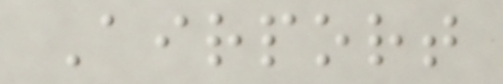Airport
